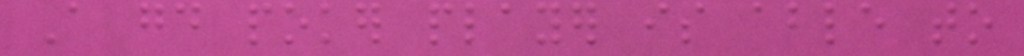A good poker player is able to
